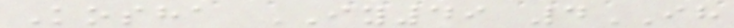Kosha IY49 4IH
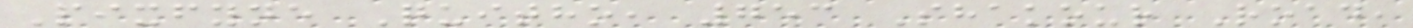Pixfyne Quitho, 753 Shakour Road,
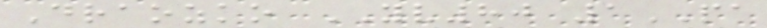Draozko YV80 1PA
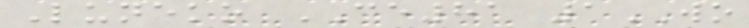Luneko CE81 1WO
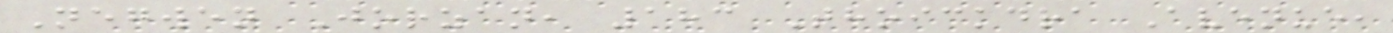Negwen Jorzan, 183 Thoickdra Avenue,
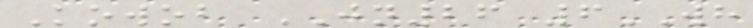Kowob JN26 6WH
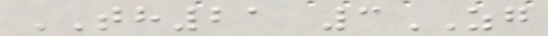TH21 3ZG
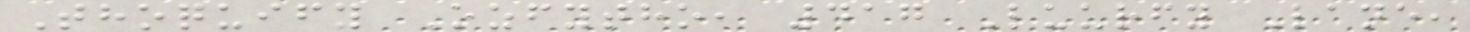Thoquify Ozfytho, 417 Luurfy Lane,
